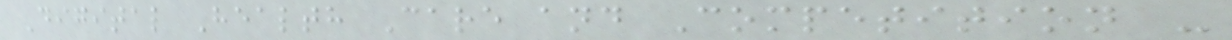Digital Health Care and Competition -
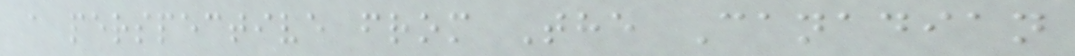a perspective from The Canadian
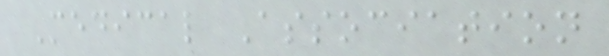Medical Association
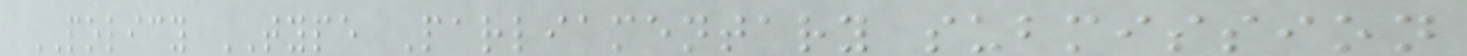POLICY TYPE Parliamentary submission
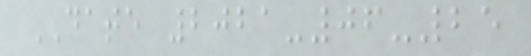DATE 2021-06-25
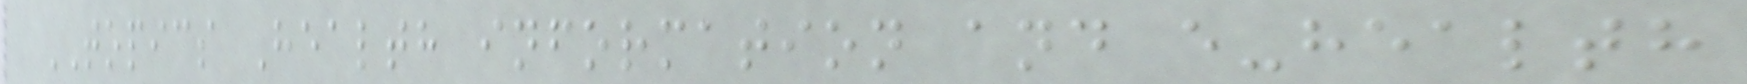TOPICS Health information and e-health
